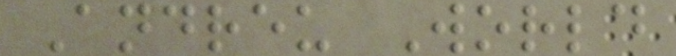Andreu World
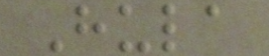Hula
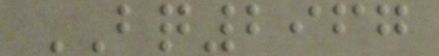BQ2967
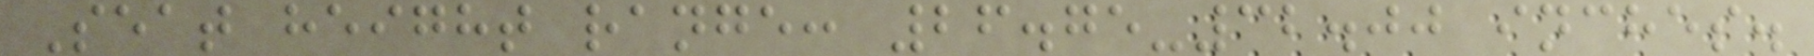Seat height range: 26.75-32.00 inches.
